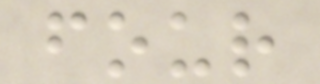four
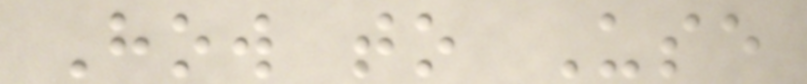How to Use
